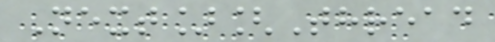Next][Thread
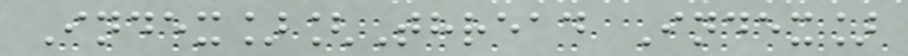Index][Thread Index]
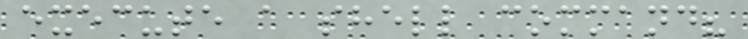execute a shell command?
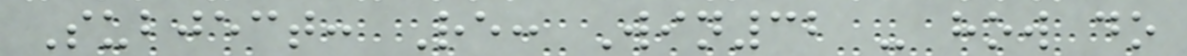Subject: Re: Win32 - how do
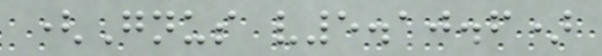(Gnus v5.10.6)
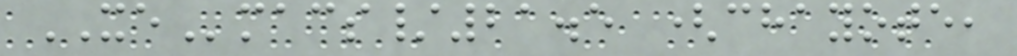XEmacs/21.5 (chayote,
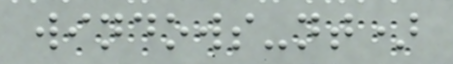windows-nt)
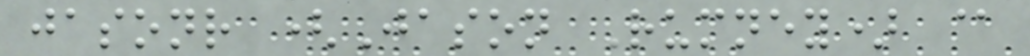jasonr (Jason Rumney) @
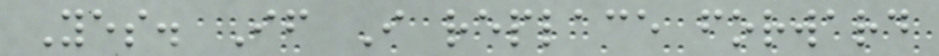Yes. If I replace forward
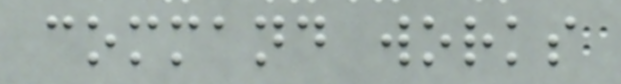command works
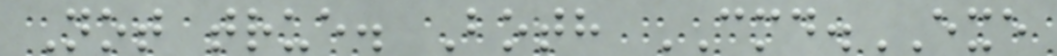Not true. Both CMD.EXE
